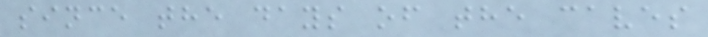since the days of the caves
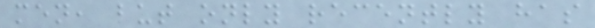men, but only recently has
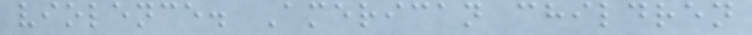violence. American children
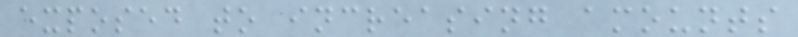exposed to increasing amounts
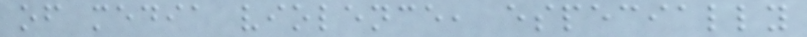of media violence, especially
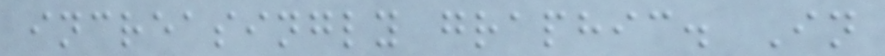increasingly graphic. In
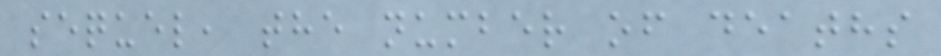sequel, the number of deaths
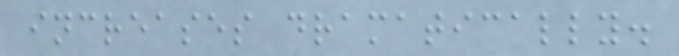increases dramatically.
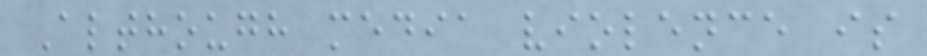Although media violence is
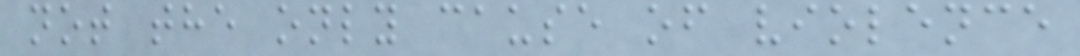not the only cause of violence
